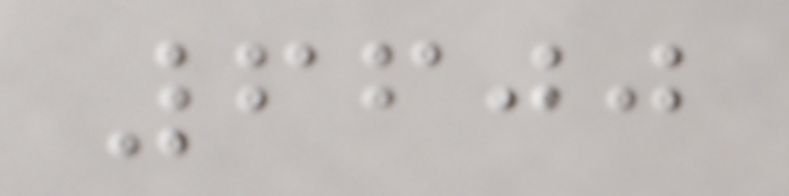6600
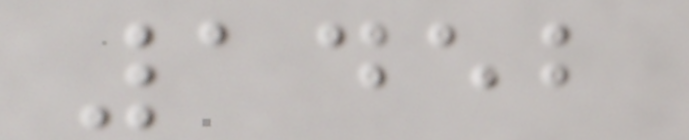1452
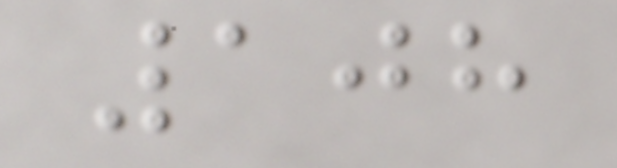108
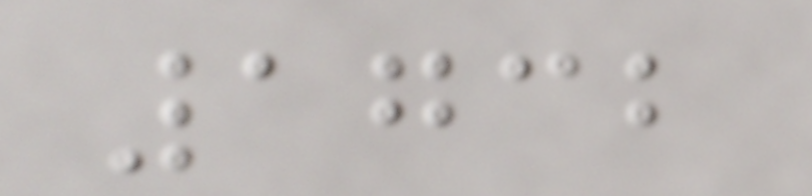1732
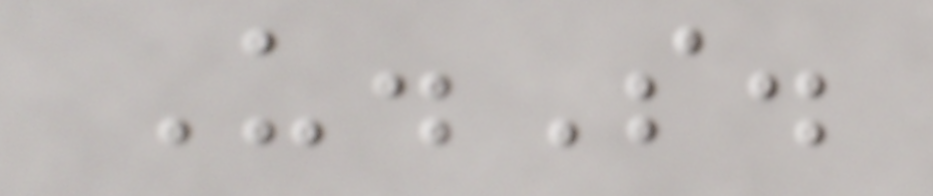U.S.
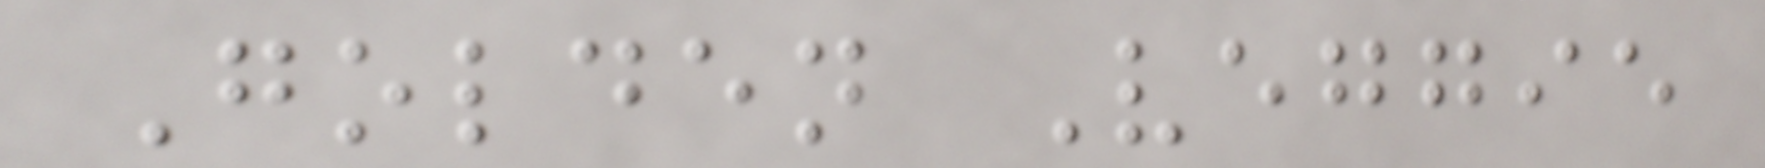Golden Veggie
